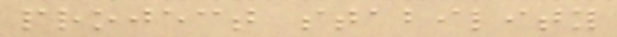project stability
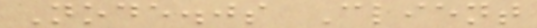Node.js Client
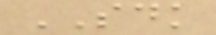SDK
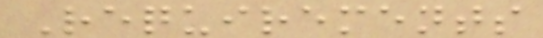Requirements
